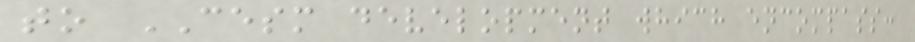to CESM development which encompass:
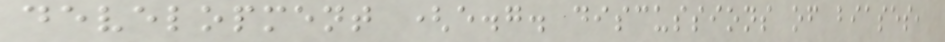development (e.g. discussions of biases,
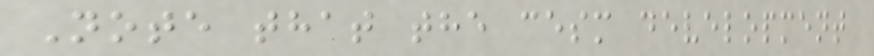Note that the cesm development
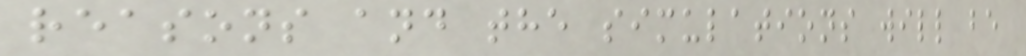reasons and the simulations will be
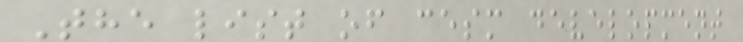The list of cesm development
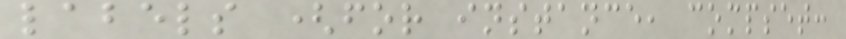labels (for instance, compset:
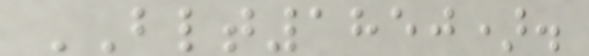BLT1850).
